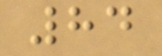84
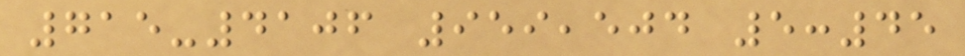715-4106 959,504 5:45
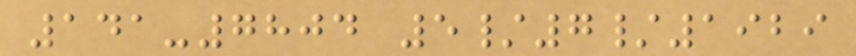141-7804 5/7/1929
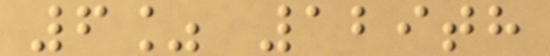6% 129th
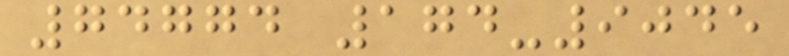74774 174-9045
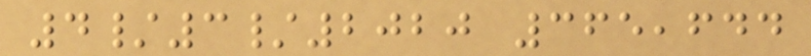4/3/2020 365,644
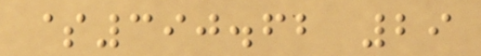$390.62 29
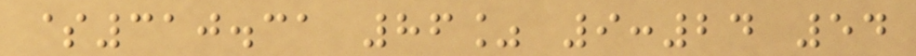$310.31 86% 9:24 54
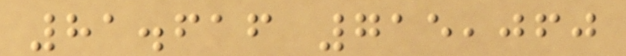81.616 715,060
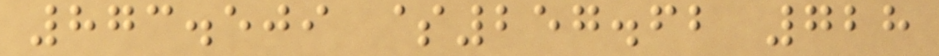873.509 $257.62 728
